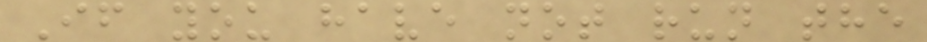If you have not run the
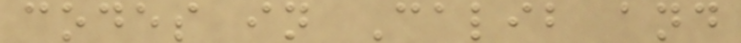codes in Calib and
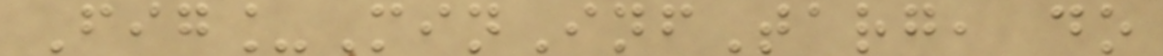Fig_MinInfTarg, do
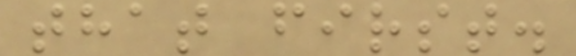that first.
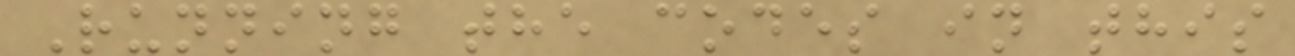Running the codes in this
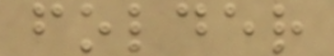folder
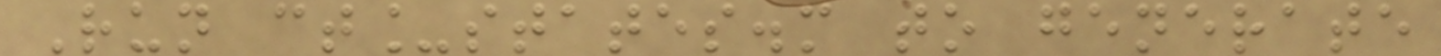Run ct_states.m to generate
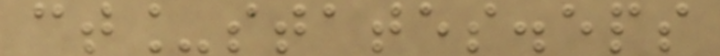ct_states.eps
